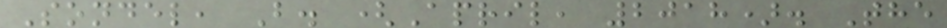Sondel, B. (April, 2018). The
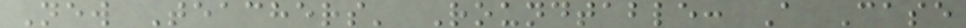New Teachers' Roundtable: A Case
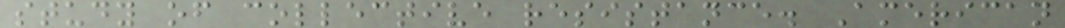study of collective resistance. American
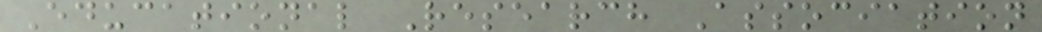Educational Research Association
